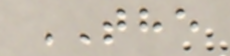THE
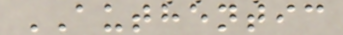AUTHENTIC
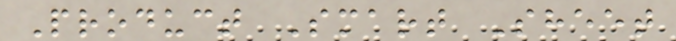Product Smart Sheet
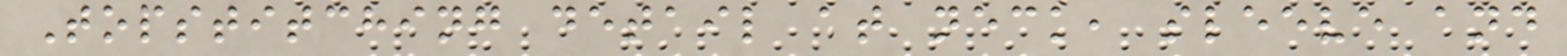Topstitching detail at neck, sleeve and
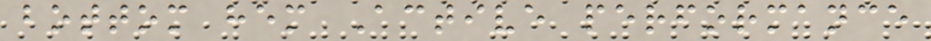bottom hem Active performance
